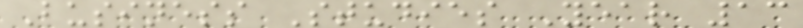Business Studies Year 13
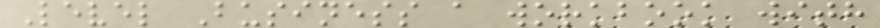Level Business a workbook with
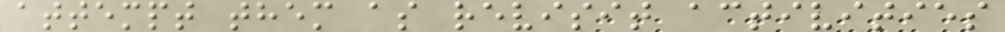attempt them as revisit activities
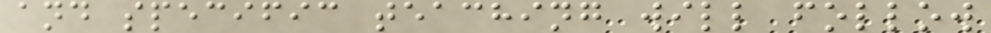and specific teaching will follow
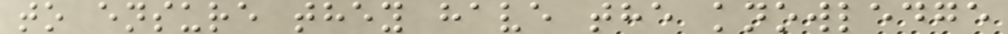to ensure they have the knowledge
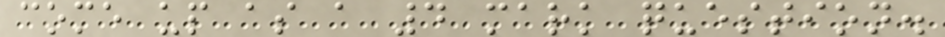come up as a 4 mark question.
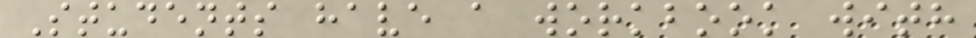Students have a workbook with
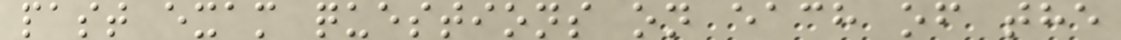past exam questions on each of the
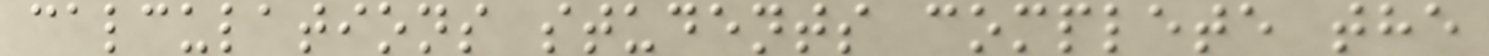calculations students complete the
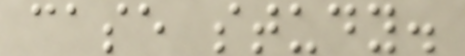case study.
